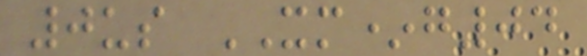0us XM*g04
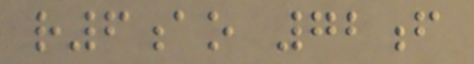r6ao 72f
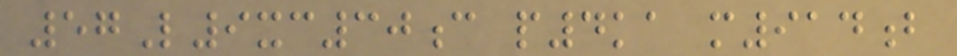57L9xc30c p4ka m914b
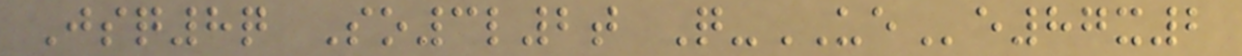Jsq8q So3l2t Q-UEe87x2
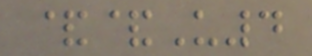&&U4
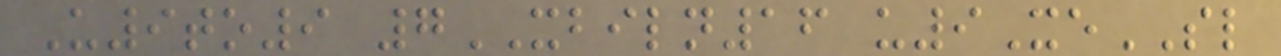U9to9 7XBILN16 u9XeSL
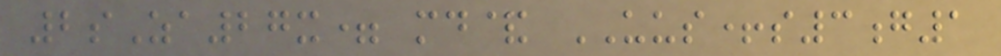2sZa27x= md& UUS+s3g1
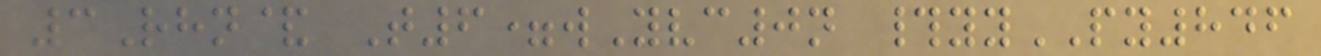3Rhn& T6=wYvc0n #yyPY846
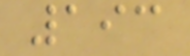193
